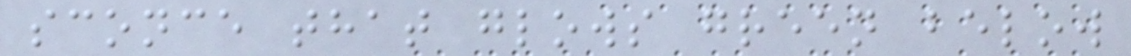sconce that glows green below
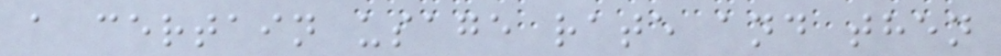a certain usage rate and then
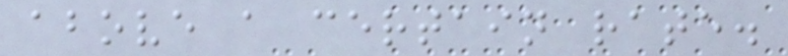above a certain rate.
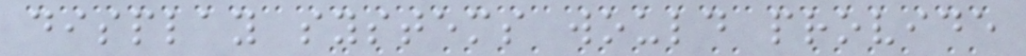display systems would provide
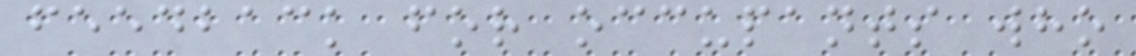feedback for occupants who
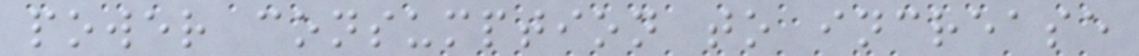power consumption to increase
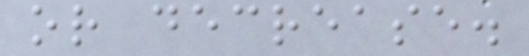or decrease.
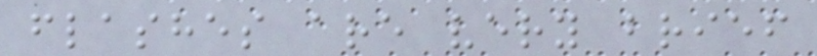flashes are very brief
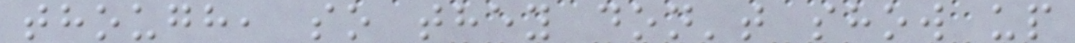though, so they don't show up
